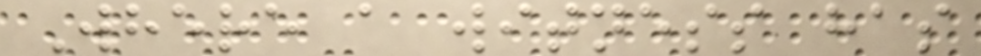Where a witness has
